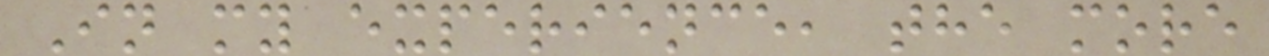In my experience, the more
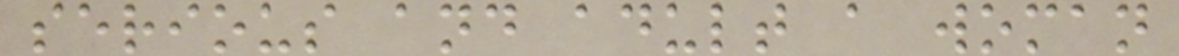serious and adult a woman
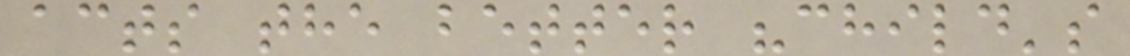acts the better "child's
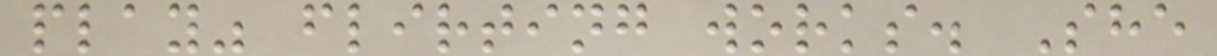play" flirting works. She
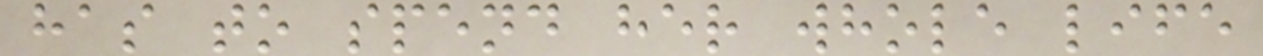has to spend her whole life
